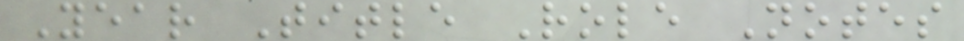Year Title Role Notes
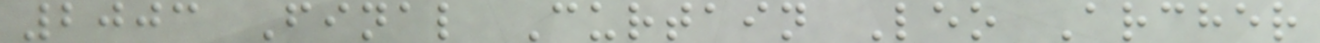2003 Final Curtain Leo Archer
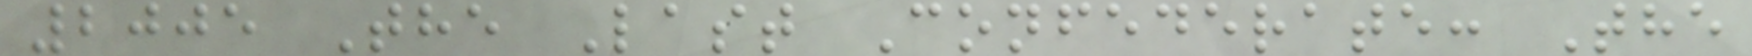2005 The Last Confederate: The
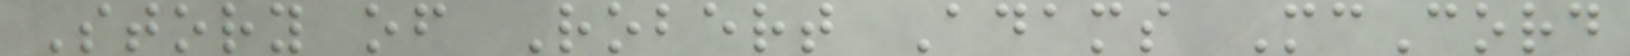Story of Robert Adams McCord
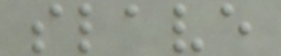slave
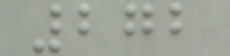272
